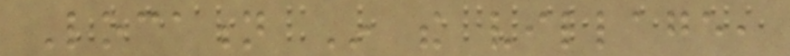Location In the village,
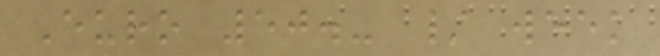Euro 50.- / week
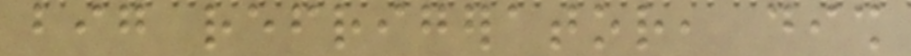big refrigerator, dish
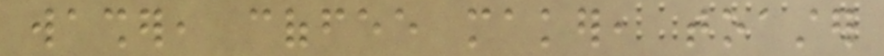washer, coffee maker, toaster
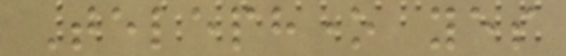Telephone yes
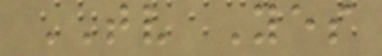TV Yes
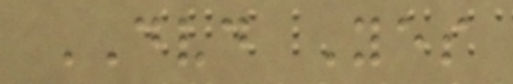DVD Yes
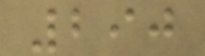290
